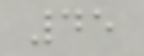45
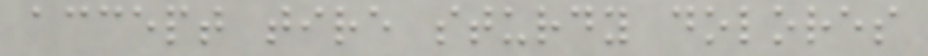accept tire sturdy dolores
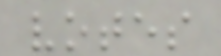votes
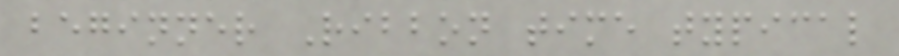beginner Ribbon time typical
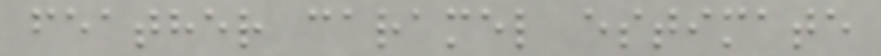feather caramel estimate
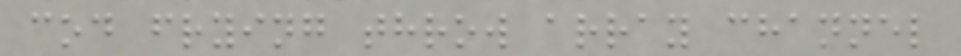cod frying throw array channel
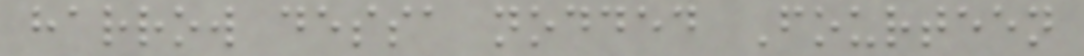harrow dessa nodded Fourteen
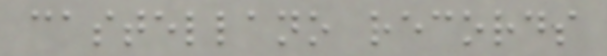castellano records
